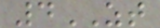4ZT
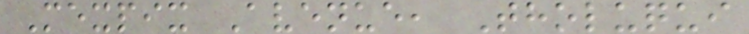Mexpix Avenue, Tholuqui
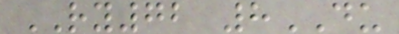RY72 8DU
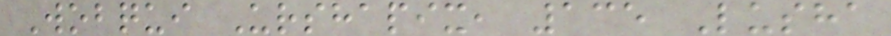Wobqui Urshapix, 135 Lusha
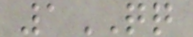1QQ
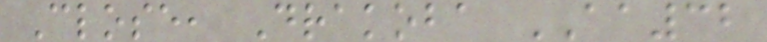Close, Drakoba AA32
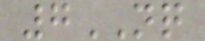7NQ
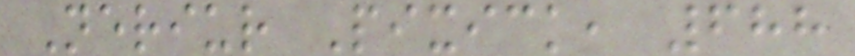Neriur Pixick, 688
